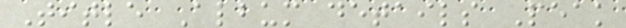Title Album details Peak
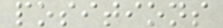positions
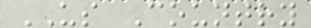US Country
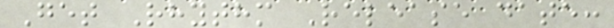Get Rhythm Release date:
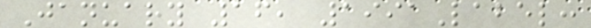January 16, 1991Label:
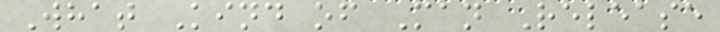What Kind of Man Release
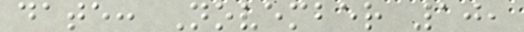date: November 10,
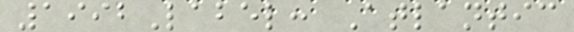1992Label: Atlantic
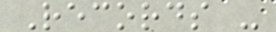Records -
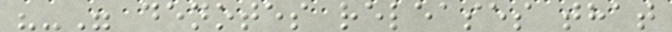"-" denotes releases that
